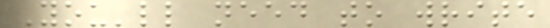You'll need to write
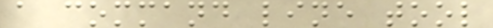a command line tool
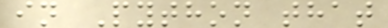in Python that
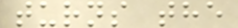turns the
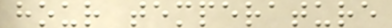hour temperature
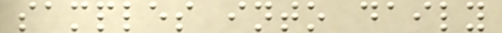samples into daily
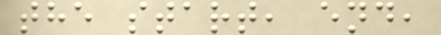the start, end,
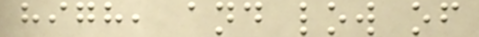high, and low of
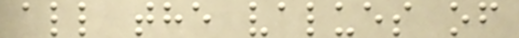all the values of
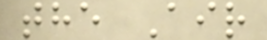the Air
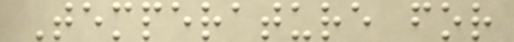Temperature for
